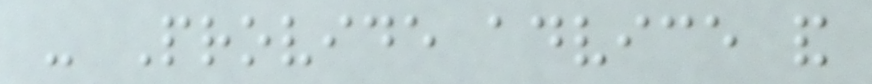- Provide advice and
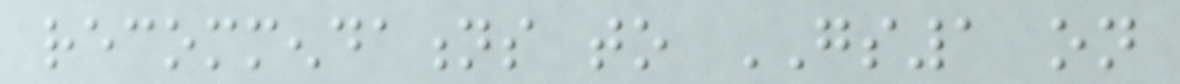recommendations to GS1 on
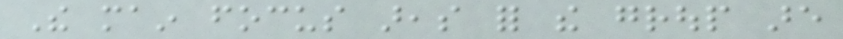The main focus areas for the group are
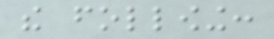the following:
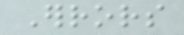Errors
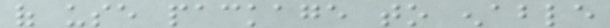of use package to enable
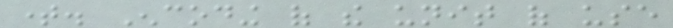time. Encoding of the unit of use
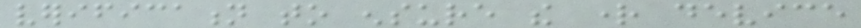verification to ensure the right device
